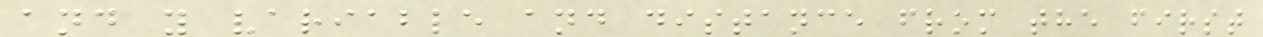and y variable and distance from the first
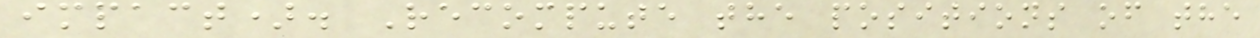impact). Recompute the positions of the
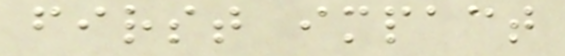first impact
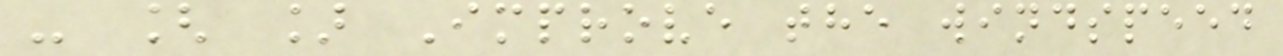- [ ] Improve the windspeed
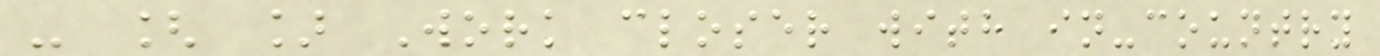- [ ] Work closer with in-country
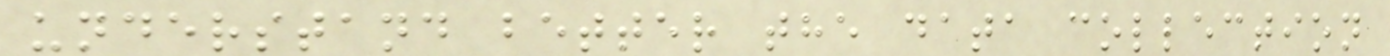understand better the data collection
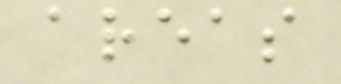areas
